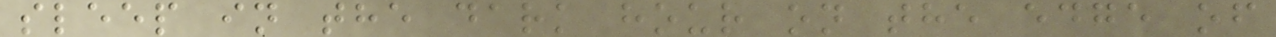sleep in the dark hour on the edge of
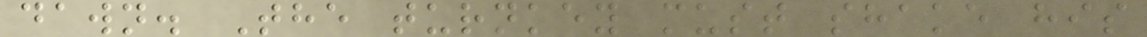dawn. The turnkey must shake his
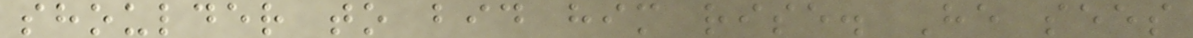shoulder to bid him rise. He sees
